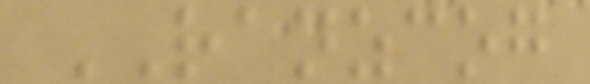RANZCOG
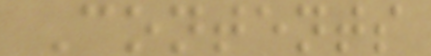Contents
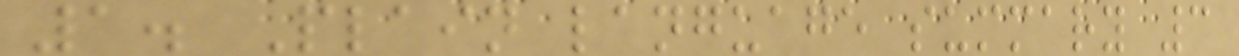1. Plain language summary 3
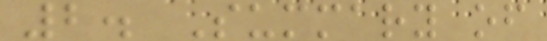2. Summary of
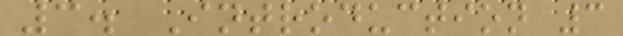3. Introduction 3
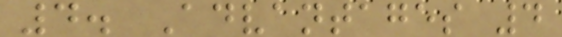4. Advantages 4
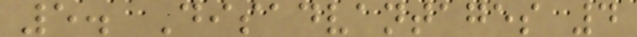5. Disadvantages 4
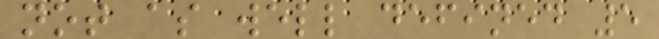not as well defined 5
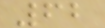62
